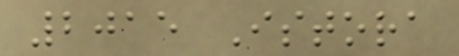2015 Istora
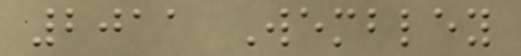2011 Wembley
